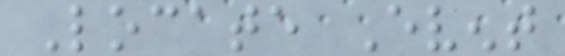Locate Event
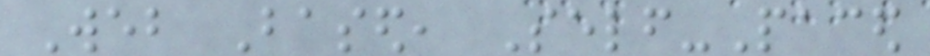Web Based, Self-Paced
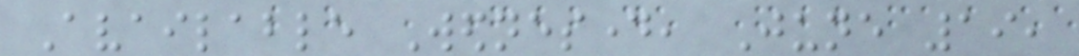Available Wednesday, June 19,
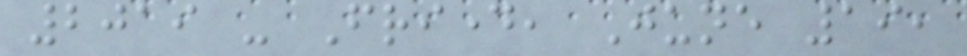2019 - Friday, June 19,
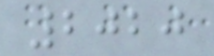2020
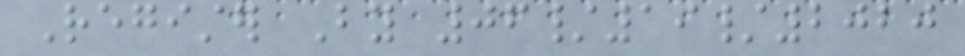Register By 06/19/2020
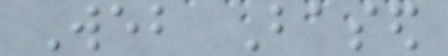Web Based
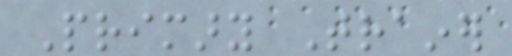Primary Trainer
